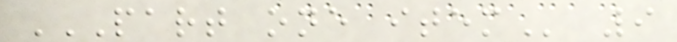PART ONE ITEM 9
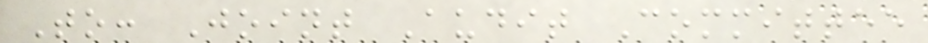To: Joint Audit Committee
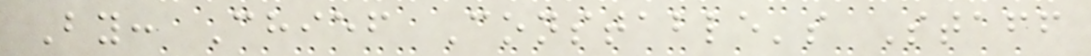By: Chief Constable's Staff
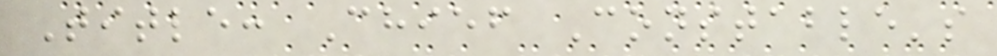Title: Chief Constable's
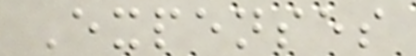Expenses
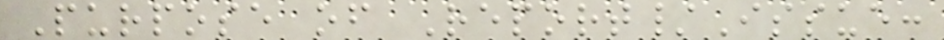Purpose of Report/Issue:
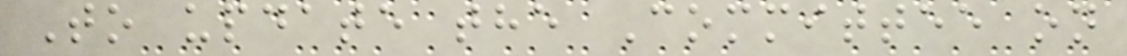To update the Committee on
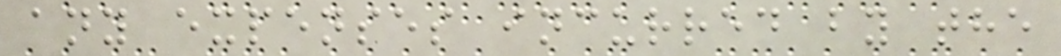any expenses incurred by the
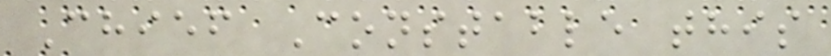Chief Constable this
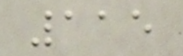115
